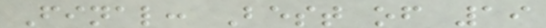Final: Best of 19
